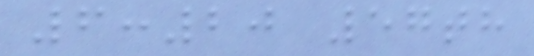6:20 57th
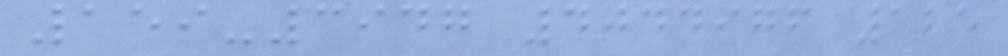159-3947 4044976 125
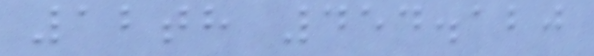12th 454.120
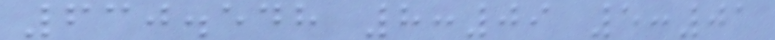630.548 8:09 5:01
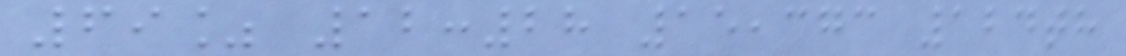69% 12:28 15,373 124th
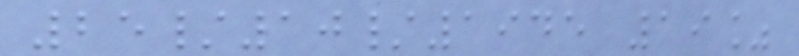25/10/1945 19%
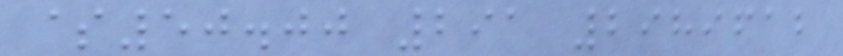$50.00 291 2989612
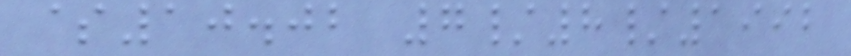$10.02 7/8/1992
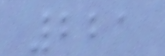221
